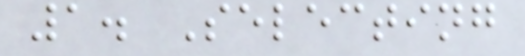1. Selecting
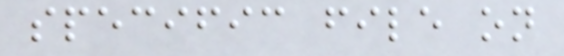specific file on
